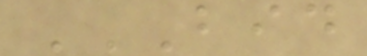BID
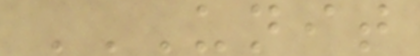UNIT
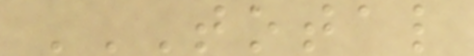TOTAL
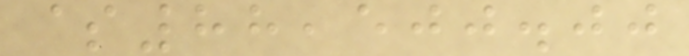$88,500.00
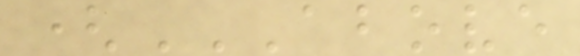(ABOVE
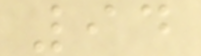94
